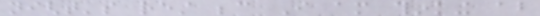night's rest because I am thinking about
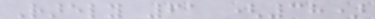Rarely 61 (38)
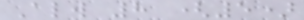Always 8 (5)
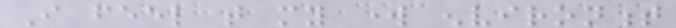I feel that my work environment
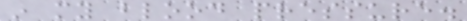in my blood pressure.
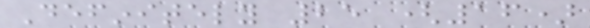Definitely 25 (16)
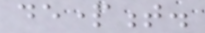department.
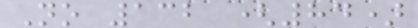No 132 (84)
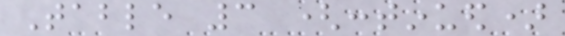Table 3 (continued)
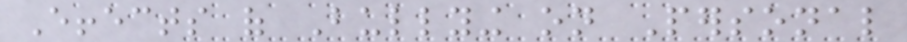Effects of Bullying on Personal
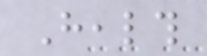Health
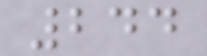244
